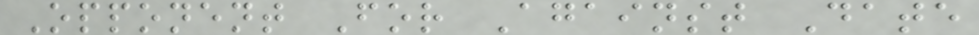Opponent For Against Date
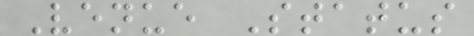Venue Status
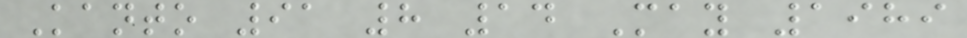Kanto 91 8 14 May 1989
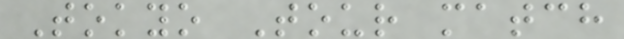Tokyo Tour match
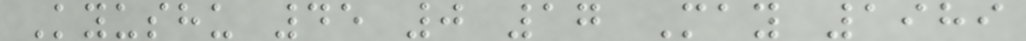Kyushu 45 0 17 May 1989
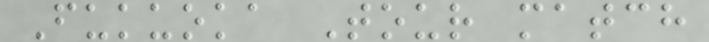Fukuoka Tour match
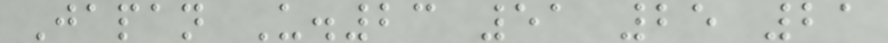Japan U.23 51 25 21
